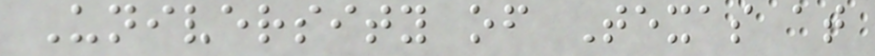University of Texas at
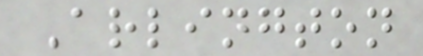Arlington
